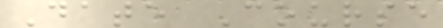Date Course
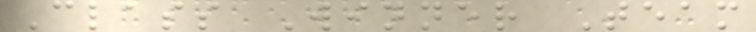Class Winner Team
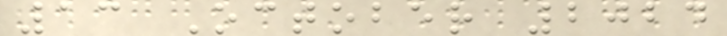13 October 2024
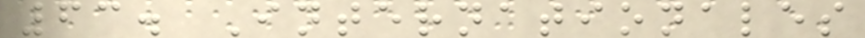63. Internationales
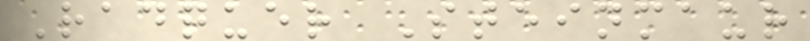Radquer Steinmaur
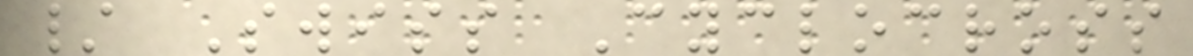/ Swiss Cyclocross
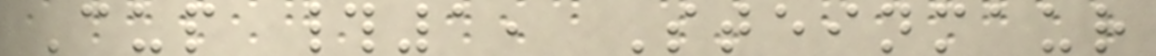Cup #1, Steinmaur
